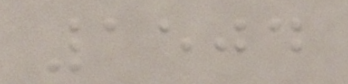1504
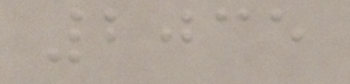2035
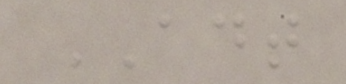ADT
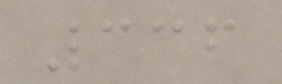336
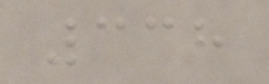338
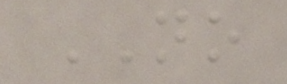NO
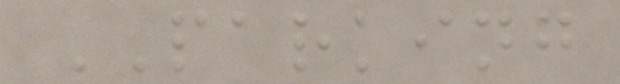PARKING
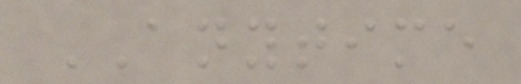ANYTIME
